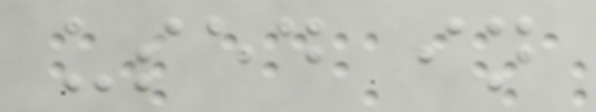used in
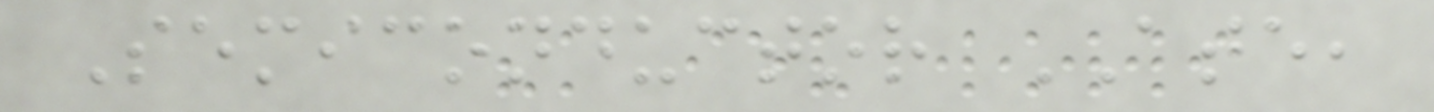Semiconductor ATE,
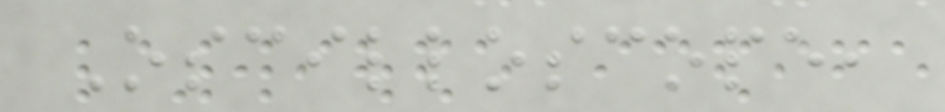Oscilloscope,
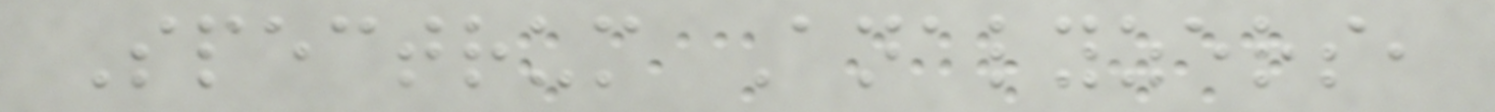Spectrum Analyzers,
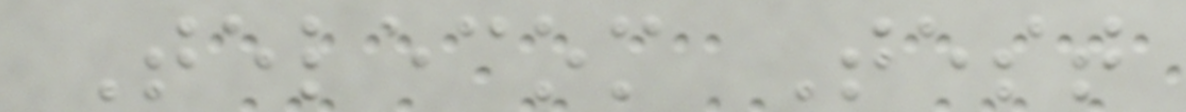Telecom Test
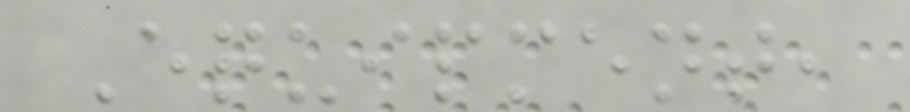Equipment,
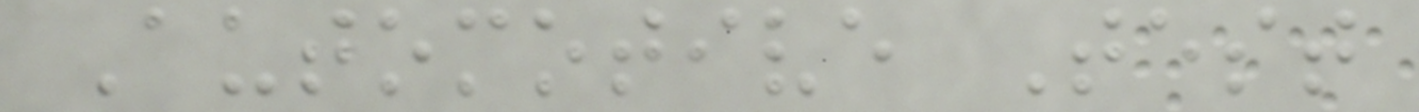Automotive Test
